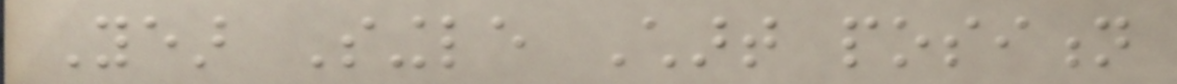Year Single Chart position
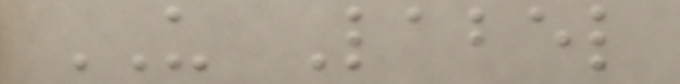US Label
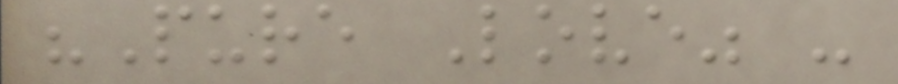"Pure Love" -
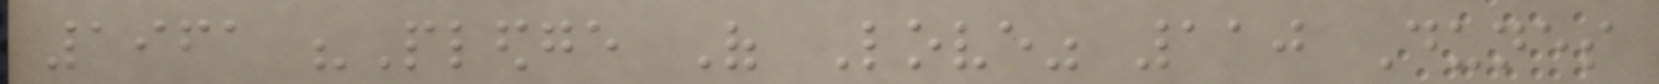1961 "Pledge Of Love" 110 Dunes
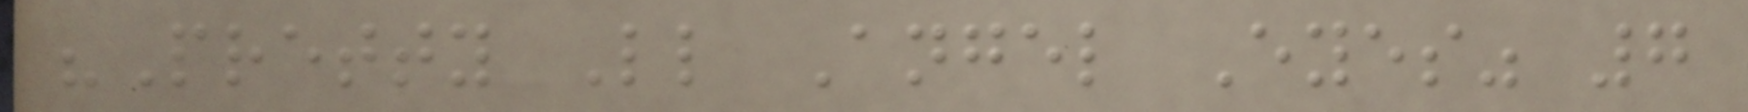"Pretty Little Angel Eyes" 7
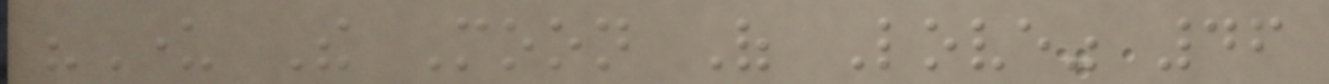"Under The Moon Of Love" 46
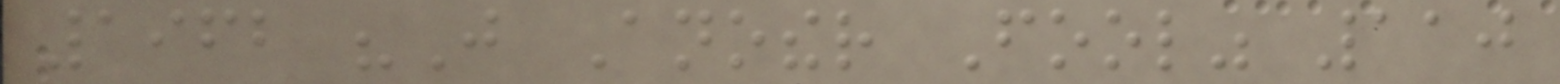1962 "Just Another Fool" 110
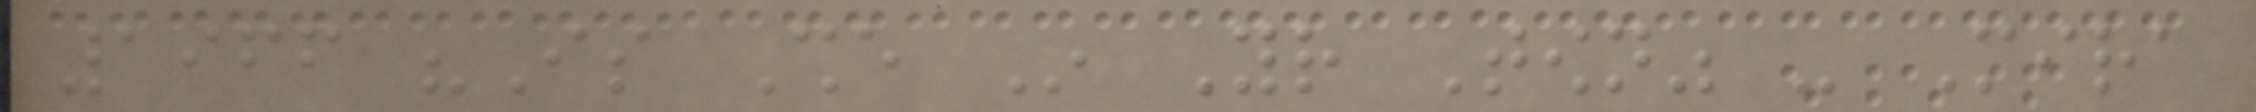1966 "Is She In Your Town" - Mira
